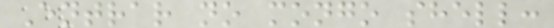Entrar no mongo shell:
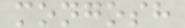mongosh
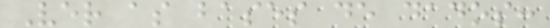Ver as bases de dados:
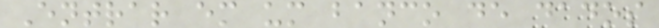Entrar em um banco de dados
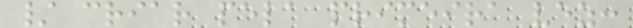/ criar pela primeira vez:
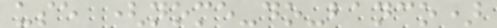use (nome-do-banco)
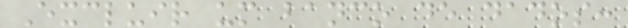Excluir um banco de dados:
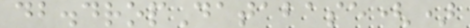db.dropDatabase()
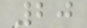20
